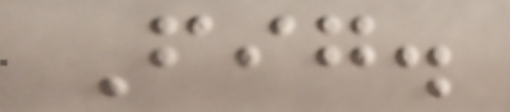Fig.
